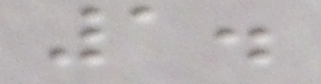1.
